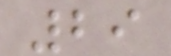29
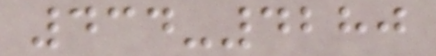434-4280
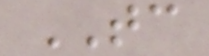TC
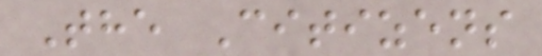The Citizens
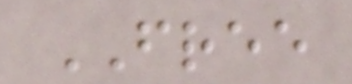FREE
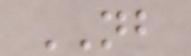NB
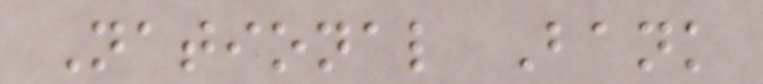National Bank
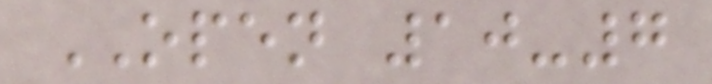OPEN 10-7
